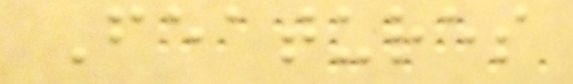Features
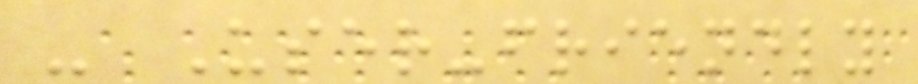- User-friendly
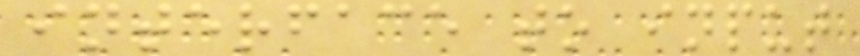interface to input
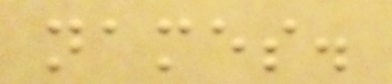names.
